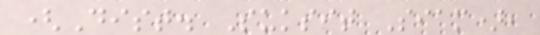(Dist. Suksit Siam),
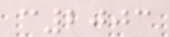c2003
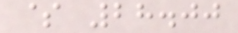$ 28.00
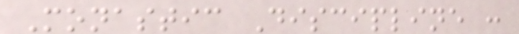Monastic Discipline :
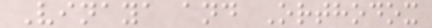Vinaya and Orthodox
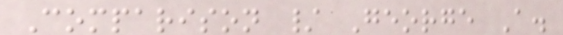Comparison / George A.
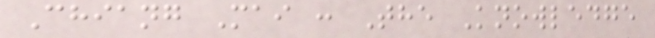Chiang Mai : The Knowledge
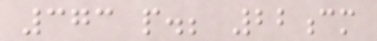373 p.; 22cm
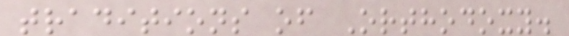traditions of Orthodoxy.
